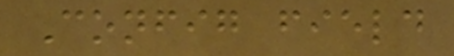Config field
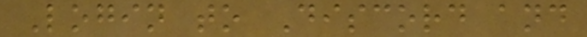Login to Discord and
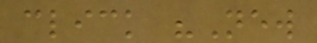click "New
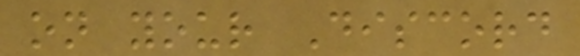on your Discord
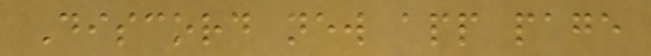Discord new app page
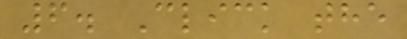6. Click the
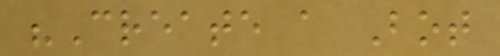"Create a Bot
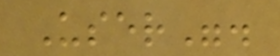User".
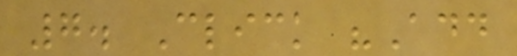7. Click "Add
